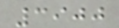3900
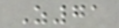Z71
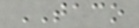TACO
